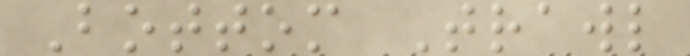Bottom Trawl
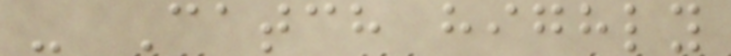- Catch highly
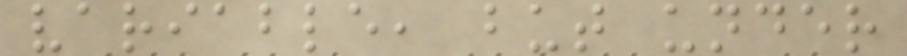variable, but under
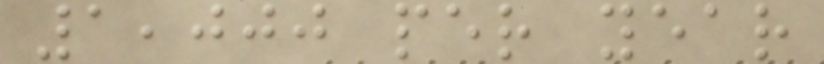1,000 per year
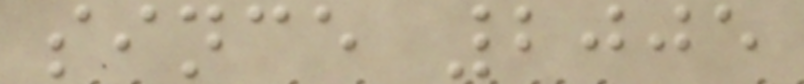since 2005
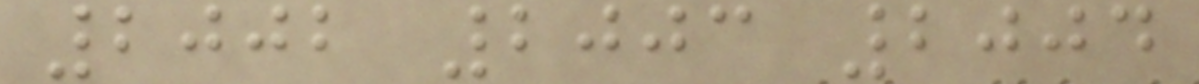2002 2003 2004
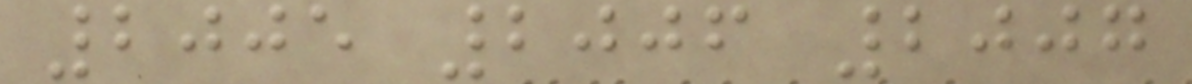2005 2006 2007
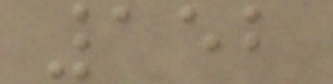152
